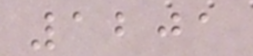1201
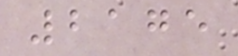2175
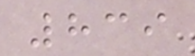839
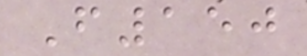F150
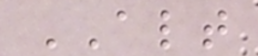ALT
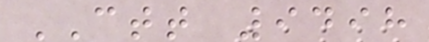CTT 9498
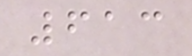613
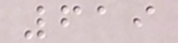619
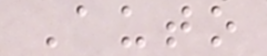Auto
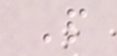P
